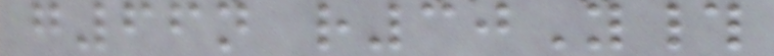g66n r30Y#
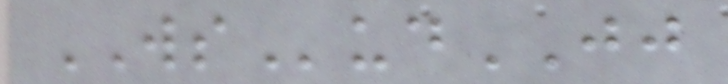WSudJJ
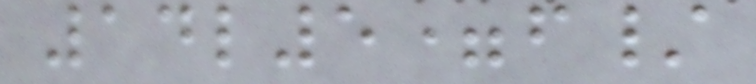14l5=f/
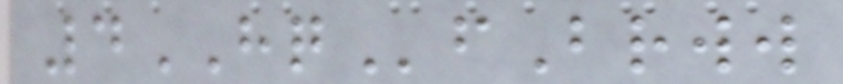4HQfBrww
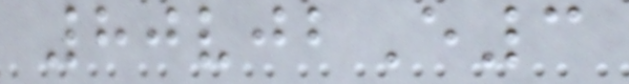80vjbE3
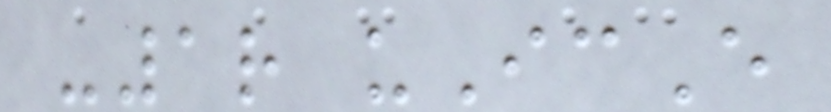-1r uIcE
